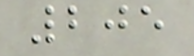205
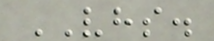VHS.
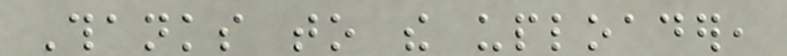Thanks to the uploader,
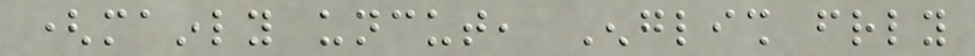(mainly uncut, English friendly
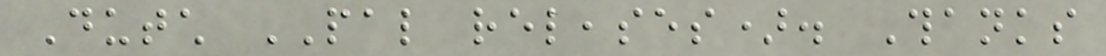Dutch PAL releases). Thanks
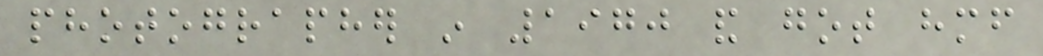photographer in 1970 and got himself
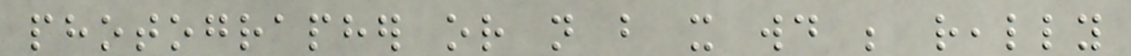photographer or not but it would be really
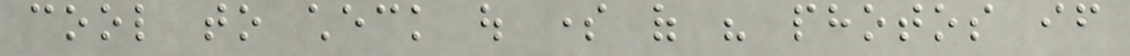cool to check out some of his photos if
